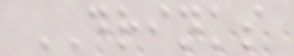DRINKS
